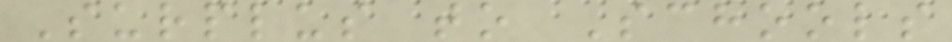Surplus to Schools
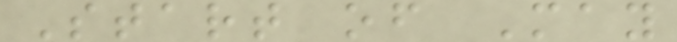Start of May
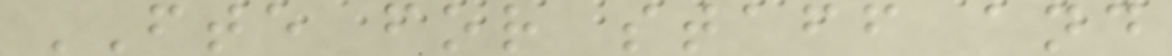FTE for staff and
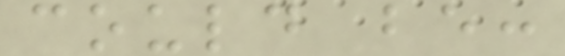could be:
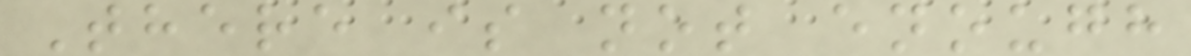There is not enough
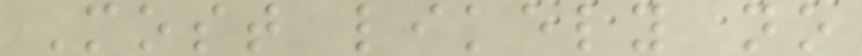Most likely no
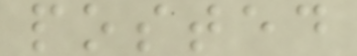posted
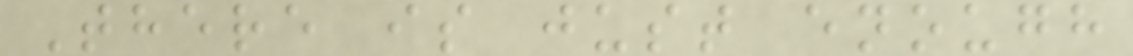There is just enough
